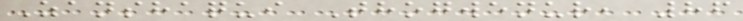Zanshaqui Thogwenur, 86
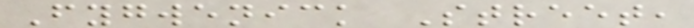Fygwenick Street,
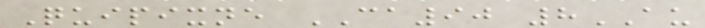Quipixne CA90 8AU
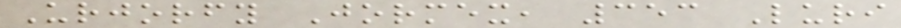Urjorfy Jormex, 353 Luri
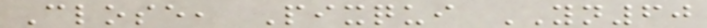Close, Pixqui YN60
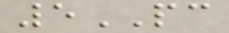5PC
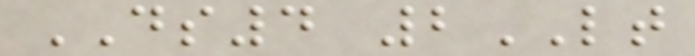DS4 2LT
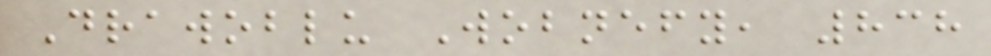Drawoblu Wobnefy, 838
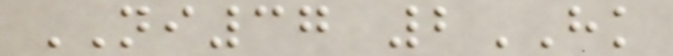NI37 2HK
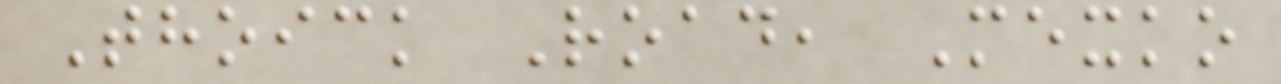Thoick Road, Mexko
